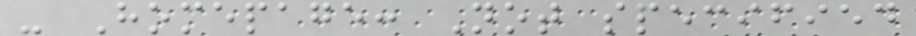- Homepage: Not specified
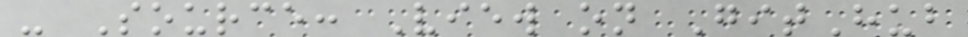- Source: View on GitHub
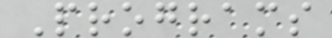Programs
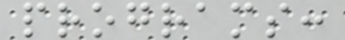programs:
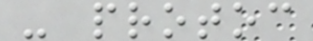- protoc
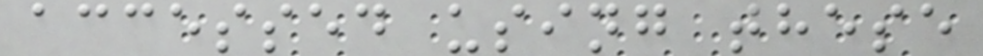accessed using these
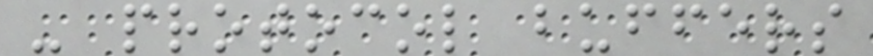- protocol buffers
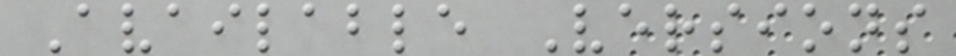Available Versions
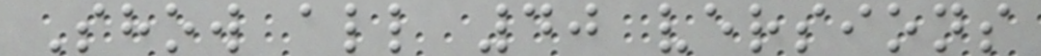Show all 40 versions
